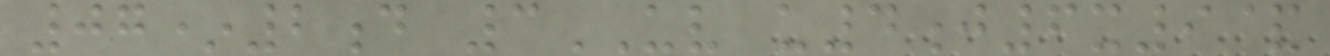07*2d 3UV u4j6x9&
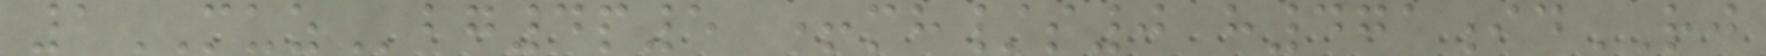1MUZbg4p5 +mh/s0 h471idRJ
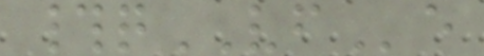#qVFe
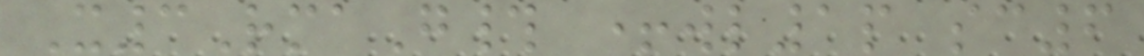X3RmaG# +wl1p sc6
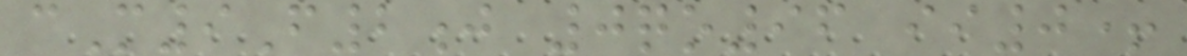cM9F2j 0qo96 ii0+
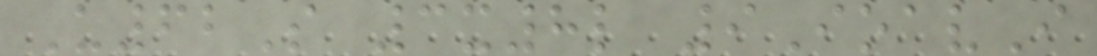U62S 3x8l 9IoavI
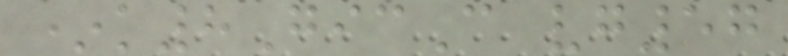*k8GicC vg57
